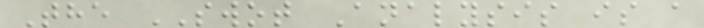The SWOT Analysis is a
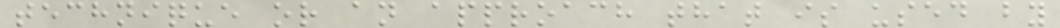technique or an approach that is used by
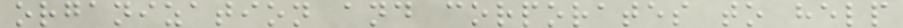organization and corporates to help
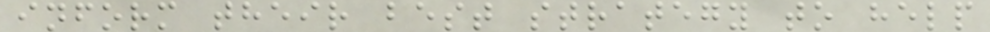inform their best strategy to help
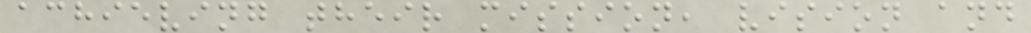achieving their mission, vision and
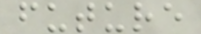future
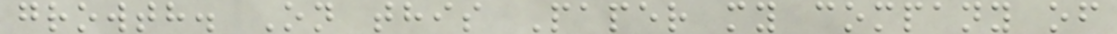growth. On this Paper my company of
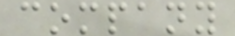company
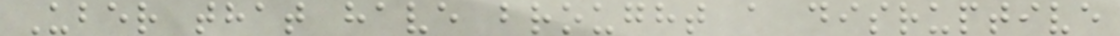Uber that have brought a disruptive
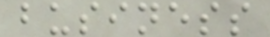business
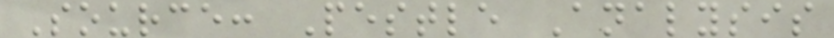Source: Pestle Analysis
